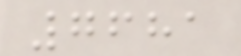7681
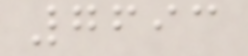7693
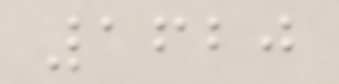1620
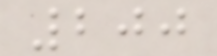200
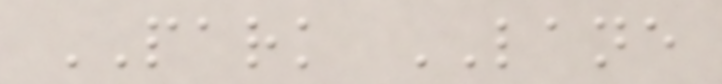PARK LANE
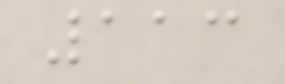113
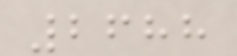2688
